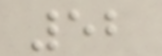52
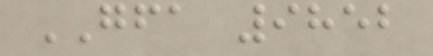GFA 9852
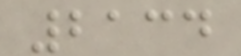2134
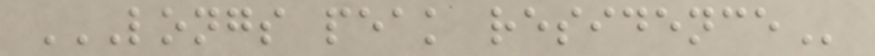LONGS PEAK RESIDENCE
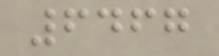6467
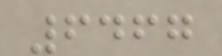6467
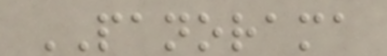PANORAMA
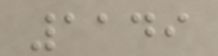1149
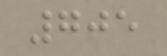705
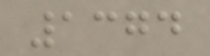1374
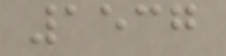1537
